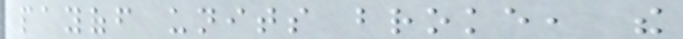payoff units broke, the
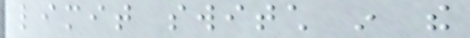limit switch in the
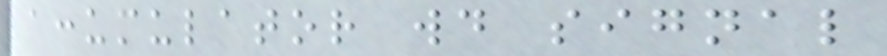accumulator would signal
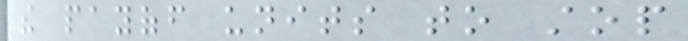the payoff units to stop
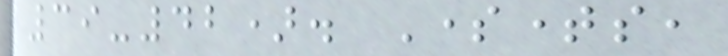39-42). Sometimes,
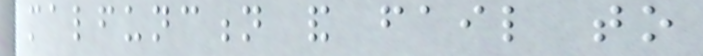malfunction and fail to
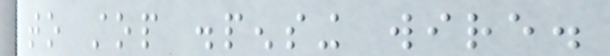to stop dispensing wire.
